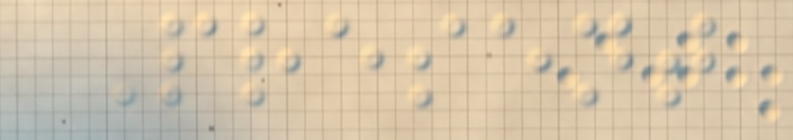Present
